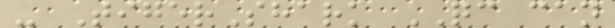- TigerShark QC can
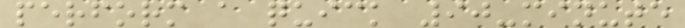perform a quick 90-minute
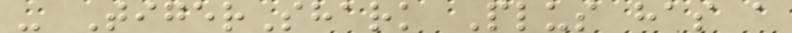- TigerShark Plus has a
